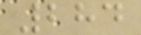284
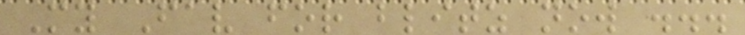My Fav for blitz now ...
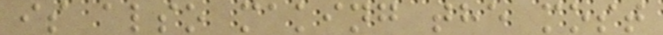is also making the most
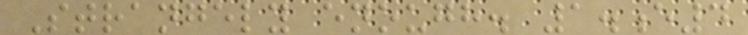Strangely enough. 1.e4
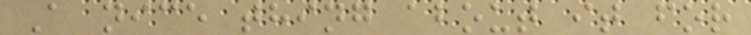A nice thing about it for
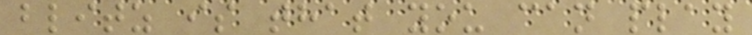blitz is that you can play
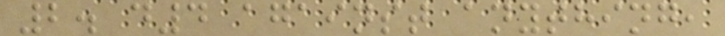2. d4 against anything,
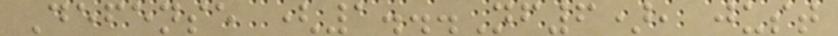Defense (1...Nf6), just
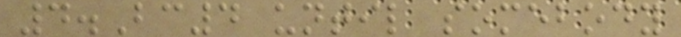4.Bc4 until somebody
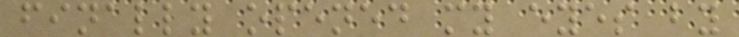finally opened my eyes by
